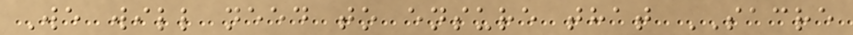We will need to ensure that SACRE
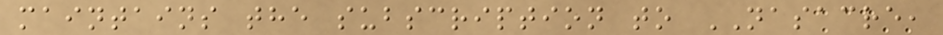maintains the subscription to NASACRE,
